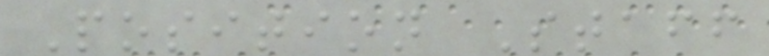Position Staff
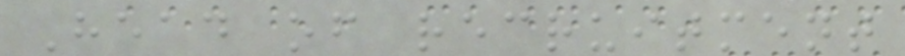Head of recruitment
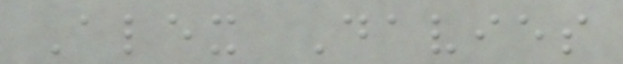Alex Davies
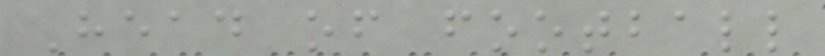Head of football
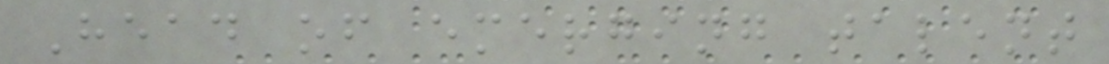Head of emerging talent
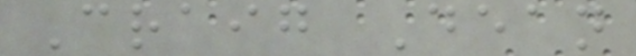Craig Dean
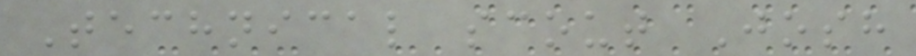Technical scout Josh
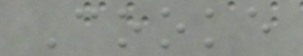Cooke
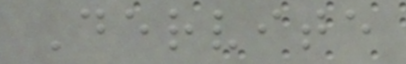Dervite
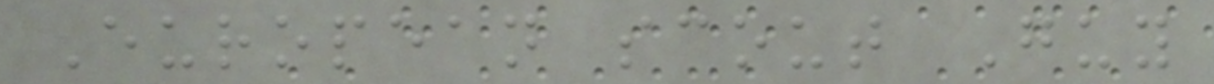European scout Guy
